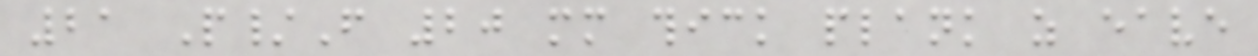21 P/F 20 mm thick plank as eave
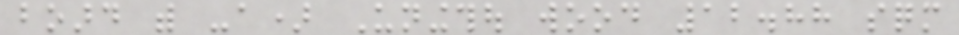board with -a) Uningthou wood 12.88 sqm
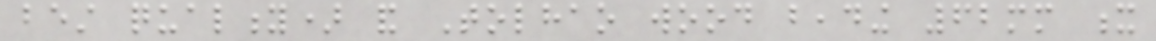best quality) and Tolhao wood beading 62mm x
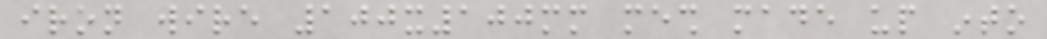iron wire 100x100mm mesh made up into
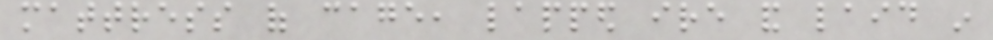mattress of cage, lapped ire and laid in
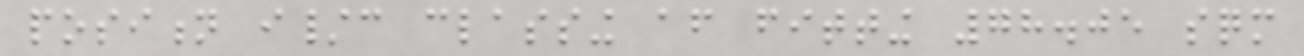position i/c classing after fitting 78.05 sqm
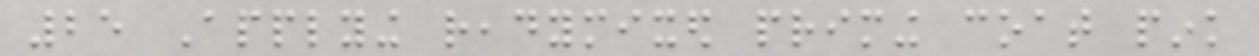25 Applying readymixed priming coat pink
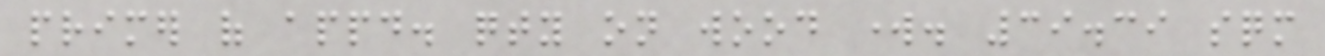primer of appd. qty on wood work. 39.39 sqm
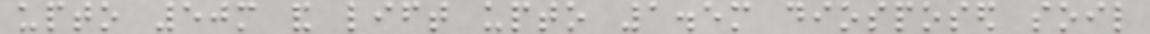upto 50m and lift upto 1.5m diosposed soil
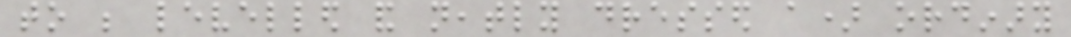to be levelled and neatly dressed a) ordinary
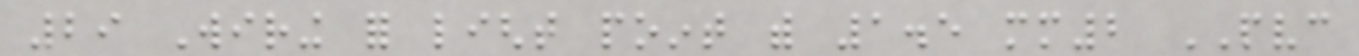29 Wiring for light point with 1.5 mm2 PVC
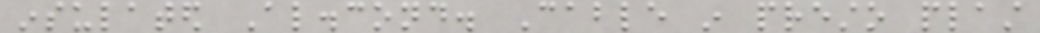insulated Al.cond. Cable in presto plast
